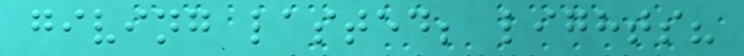giving lasted; lights?
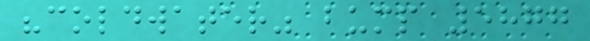"coldwater" bump 5877
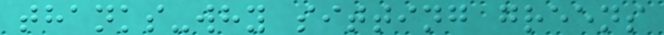thanks-why sitting greens
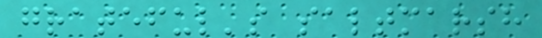grateful's saltmarsh
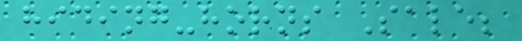hiding-horns Sale;
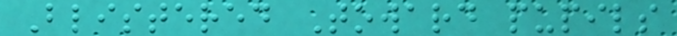Blistered Toward pupils
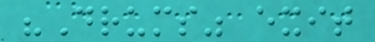"Drums" exit
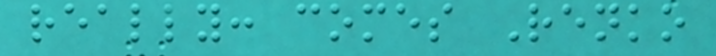really: comes Renko
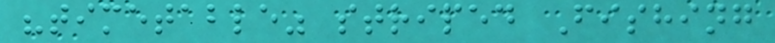"timetable" striped Fishing
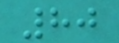80
